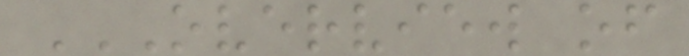OVERVIEW OF
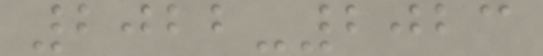2022-2023
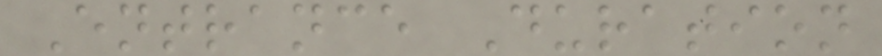Entrance Duration
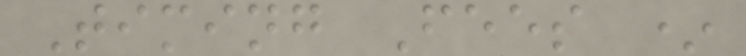Timing Fees *
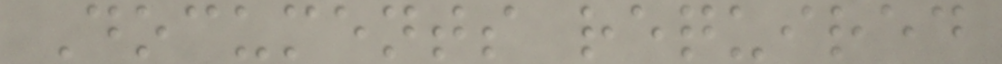Documents required
